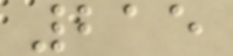215
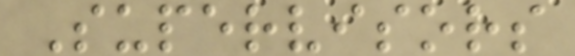Supervisors
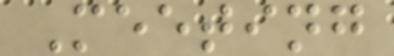Meeting
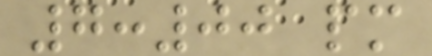7:00 pm
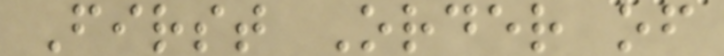First Order of
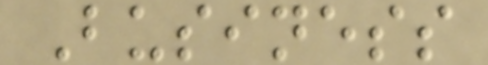Business
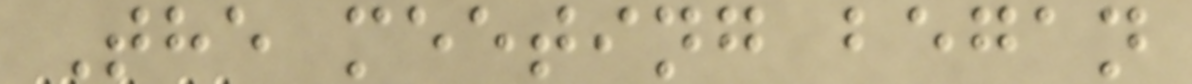The meeting began
